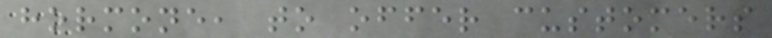hormone, to offer customers
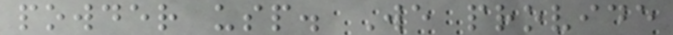powder usp. We provide
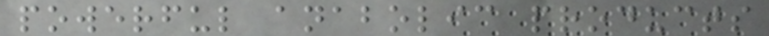powerful anabolic products
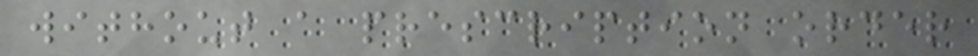without a prescription order
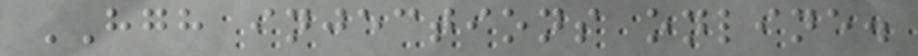HGH injections online.
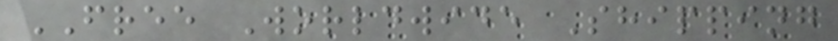FREE Worldwide Shipping
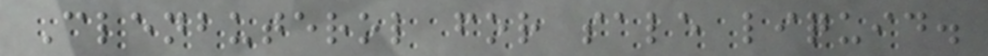Clenbuterol for sale liquid.
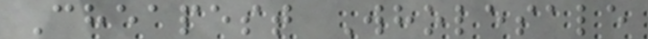Cheapest Wholesale
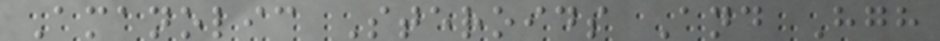Amanolic Steroids And Hgh
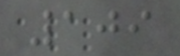109
